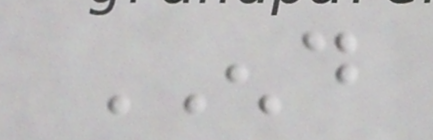END
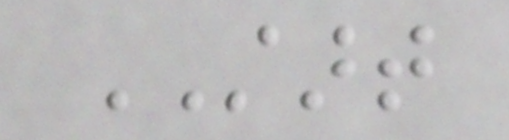START
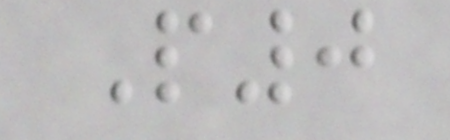P0
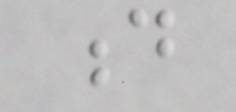d
